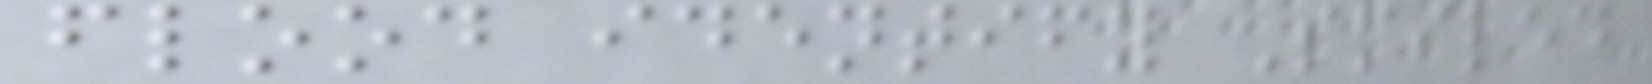flood identify Smiled
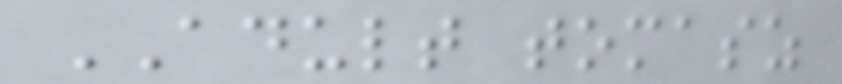ADULT tomasz
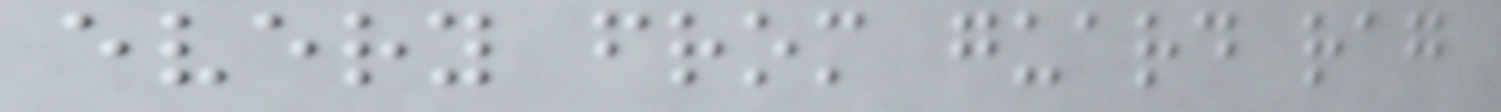every from guard rag
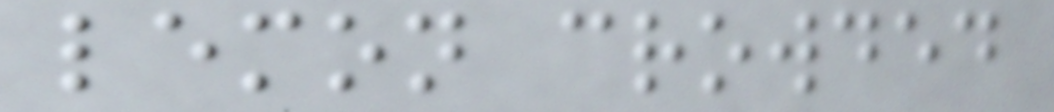lemon crowded
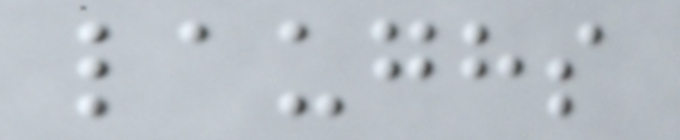laughs
